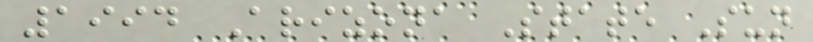1994 Arizona State Sun
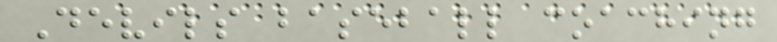Devils baseball coaching
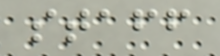staff
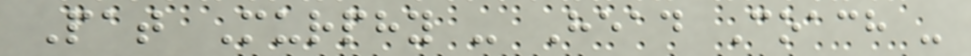Pat Murphy - Head Coach -
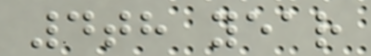4th year
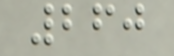260
